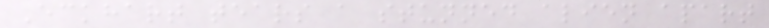Eckhart tears a stunned alien apart
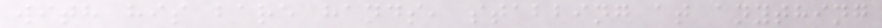with his bare hands, stabbing at anything
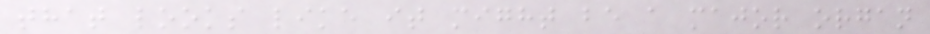that looks like it might be a major organ
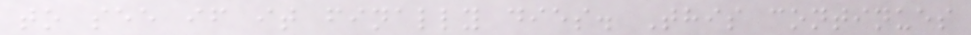to see if it finally dies. This continues
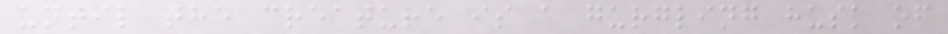until the creature is a gurgling husk of
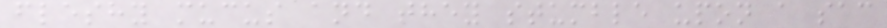fleshy mucus and they stumble upon a sac
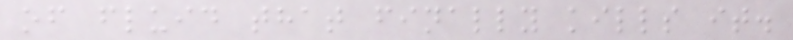of fluid that finally kills it.
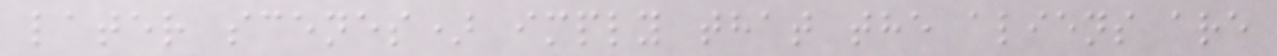later scenes) imply that the aliens are
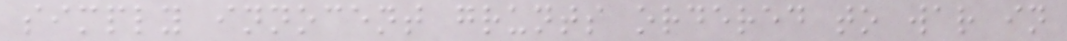simply innocent grunts ordered to war in
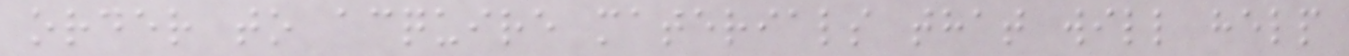order to acquire materials that will help
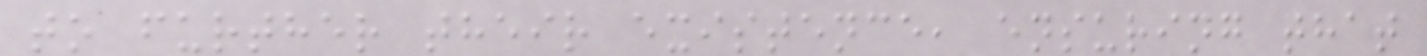to further their existence, ensuring that
